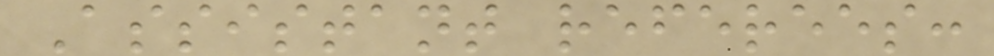Assistant referees:
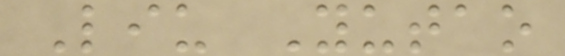Liu Yutao
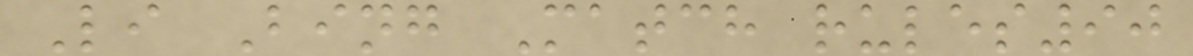Li Bing Match rules90
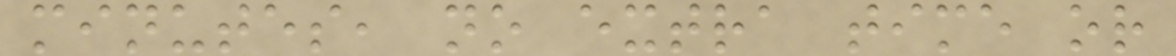minutes, no extra time or
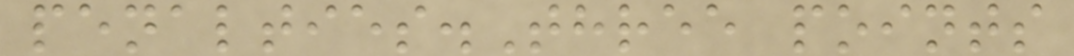penalties.Three points
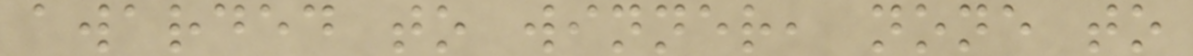awarded to winner, none to
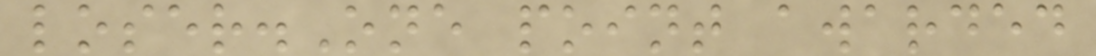loser.One point awarded
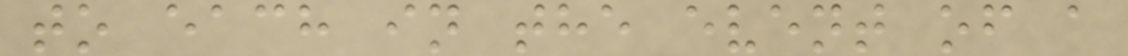to each in the event of a
